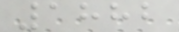1882
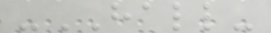-HALL-
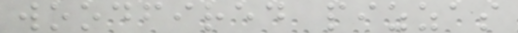woodfired pizzas
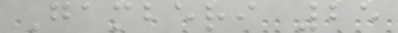Gamberi 25
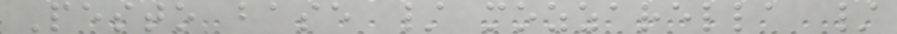Pesto base / mozzarella /
